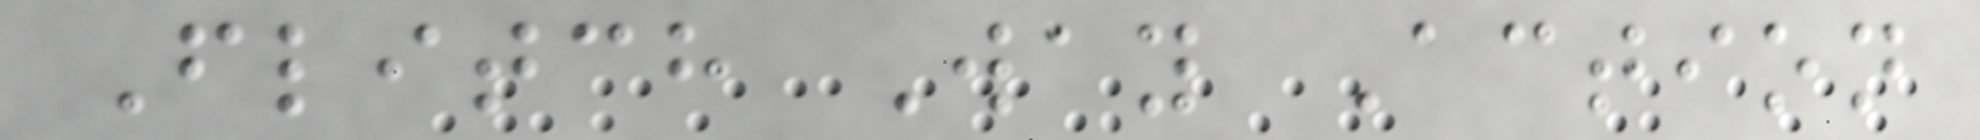Flitch Way Action
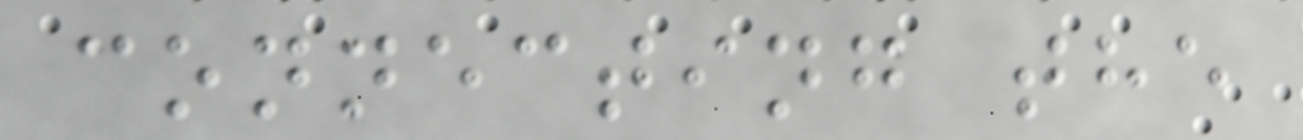connecting the
